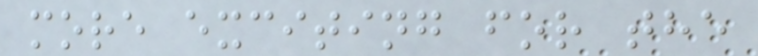more exciting for the
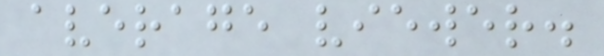average viewer.
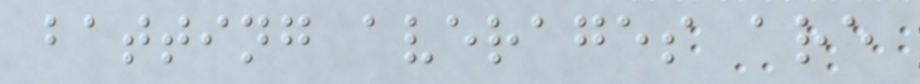batting averages are
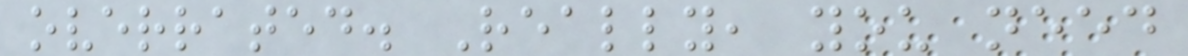overrated. Really, you need
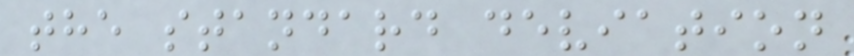the standard deviation
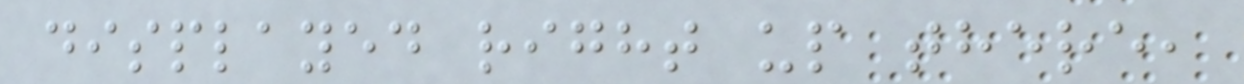displayed right up there,
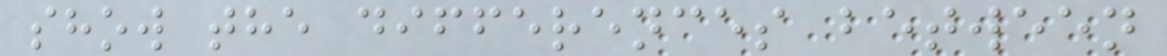show the differences between
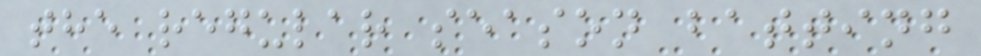the regular season batting
